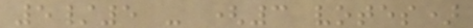5/5 - (3 votes)
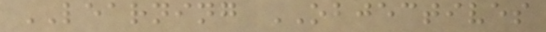LEARNING OBJECTIVES
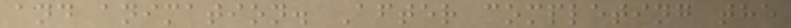and animation. After completing the
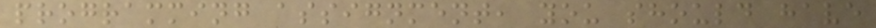programming assignment, you should have
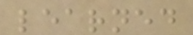learned
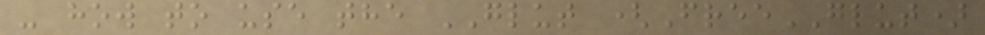- how to use the GLUT (FreeGLUT)
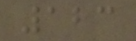123
